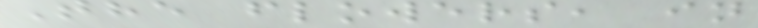The flowers, in
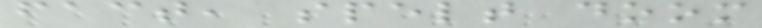fact, spelt doom
